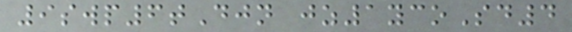9swp6tDjn jz1ycoSd4
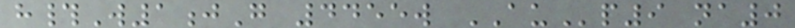h#W1jG 4455w AUp9 na0
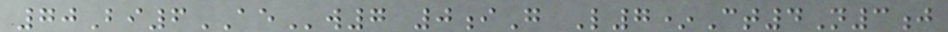70Bi6AEw7 0iG L7*Ct4N3j
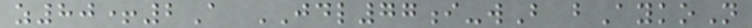z80+2A JDL77i-wB bAykoN
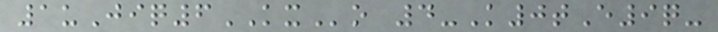1uJiq6KXo 4-K0tE9q-
